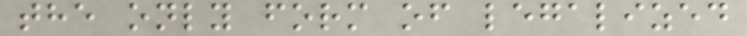the only form of legalized
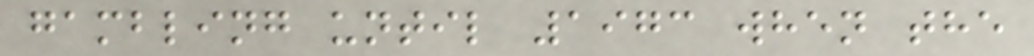gambling until 1973 when the
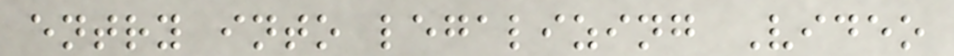entry into legalizing Video
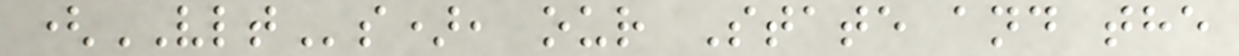(VLTs), our State and the
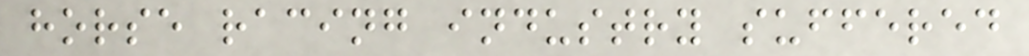horse racing industry suffered
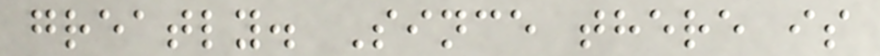greatly. Since there is
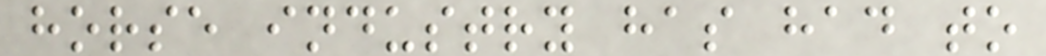horse industry has had to
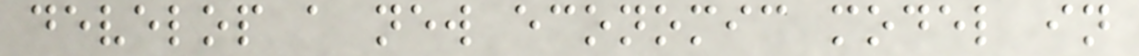develop a new economic model in
